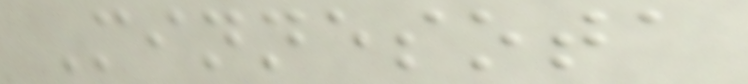Minnesota
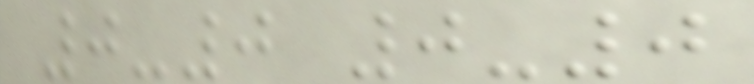0-0 0-0
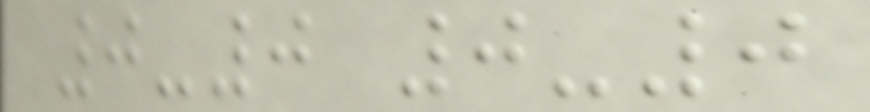0-0 0-0
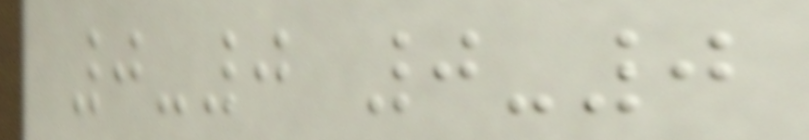0-0 0-0
